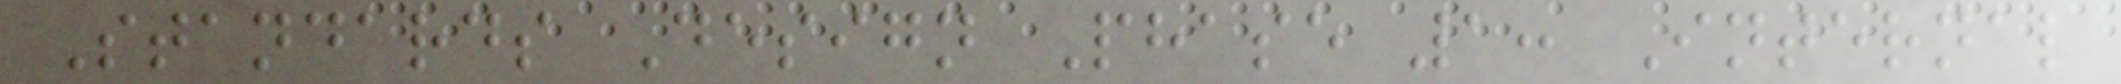Standards Design Phase 1: Internal
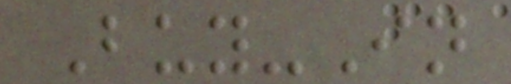Buy-In
